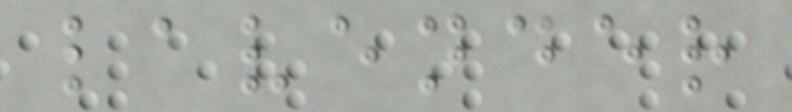lavender
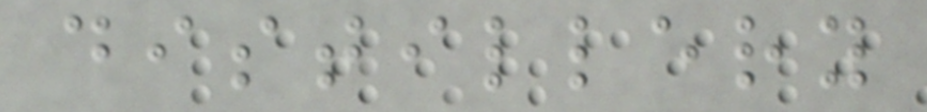distillery
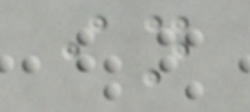in
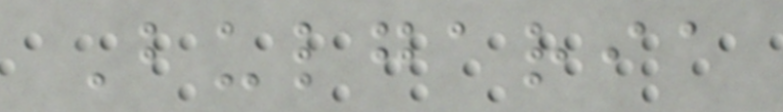Bulgaria
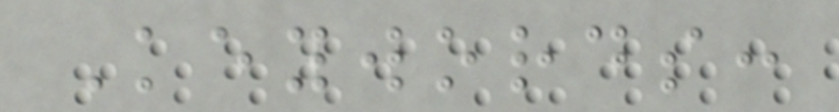Keywords:
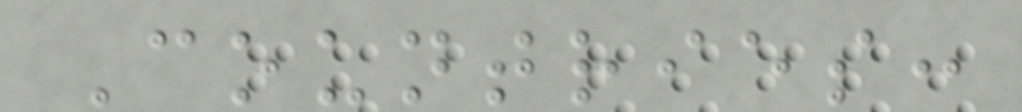Countries:
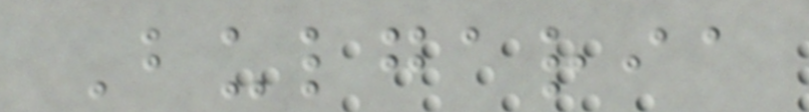Bulgaria
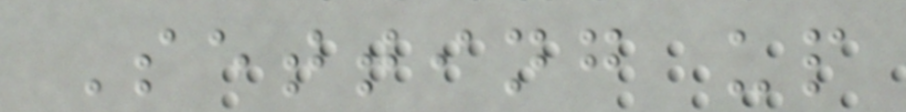Setting up
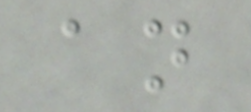an
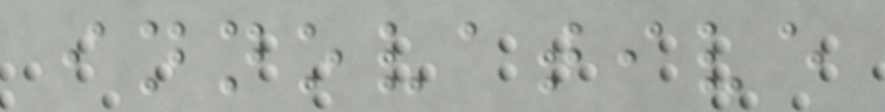innovative
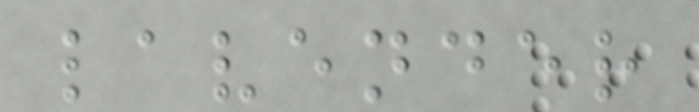lavender
